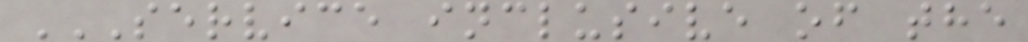SERVICE INCLUSIVE OF THE
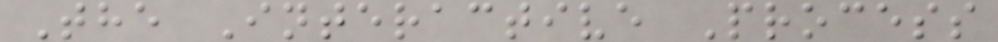The Interactive Process
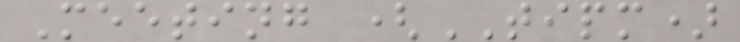Meeting (TIPM)
